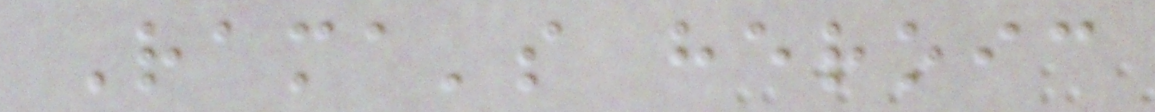Rama's heroic
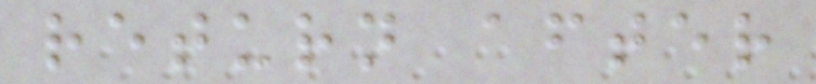return after
